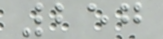257
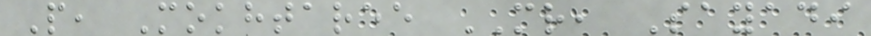P, Mokhtaree MR, Sayadi
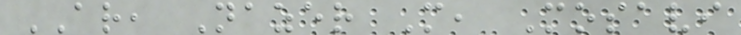AR, Nazer M, Mosavi
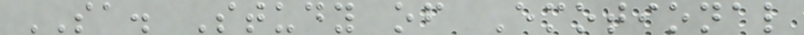SA. Study of Emotional
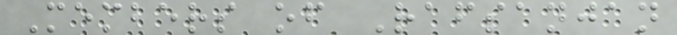Members of Rafsanjan
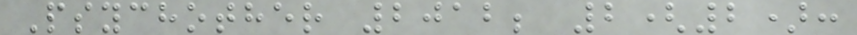Psychother 2012; 2(2):
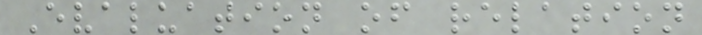Evaluation of relation
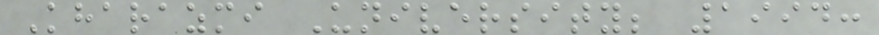Kharazmi University; 1994:
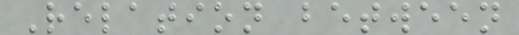Relation between
